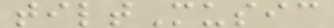tiltMusic
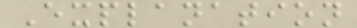Explanation
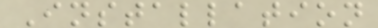Installation
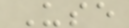Use
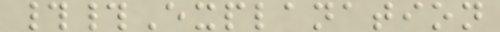##Explanation
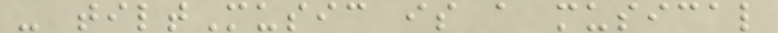- tiltMusic is a musical
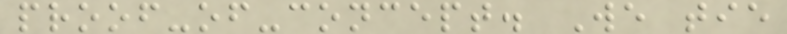proof-of-concept. We tie
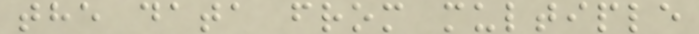the data from multiple
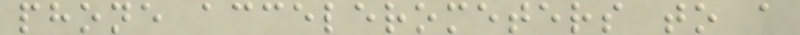phone accelerometers to a
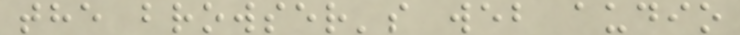the browser's web audio
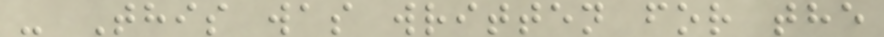- This was written for the
